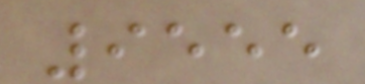9555
